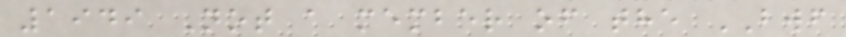1949 Not a member of the BWF
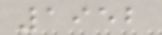1952
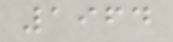1964
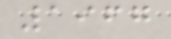1967
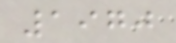1970
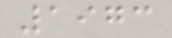1973
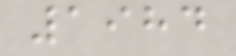1984
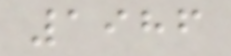1986
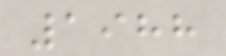1988
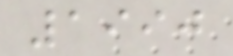1990
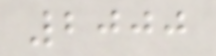2000
